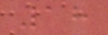18
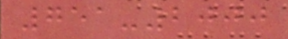751-2000
